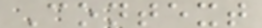Context
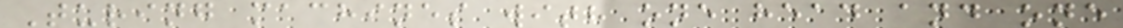Turing machines with one head and one
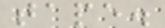tape.
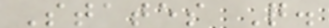States Q.
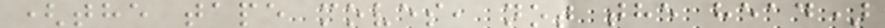(the tape moves, not the head)
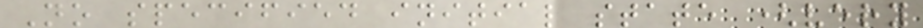No specified initial state (very
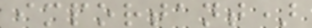important)
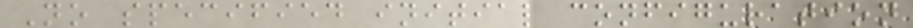No specified initial configuration
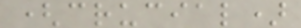(crucial)
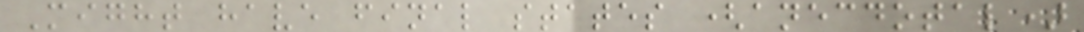Might have final states (anecdotal)
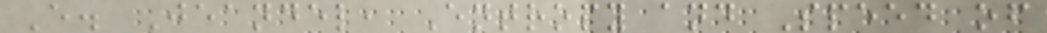E. Jeandel, Entropy and Speed of
